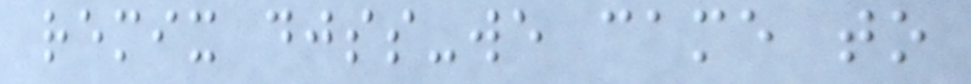remix djss-we came to
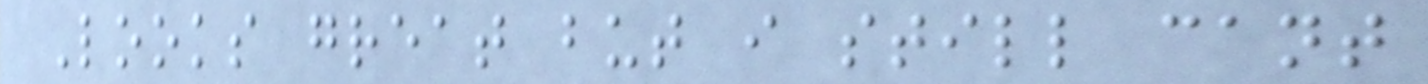Looks great but i still cant
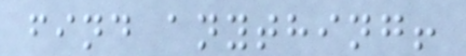find anything!
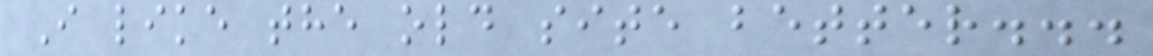I like the old site better...
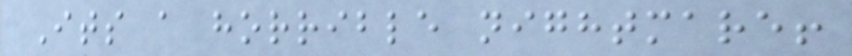Its a horrible nightmare!
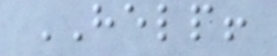HELP!
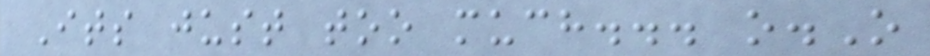Its just too much... o.O
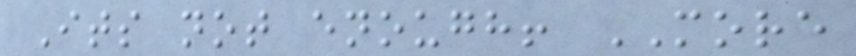Its not enough! MORE
